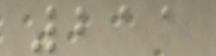211
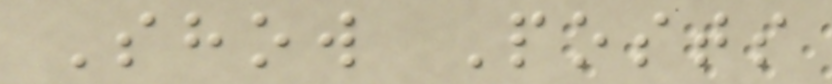Show Posts
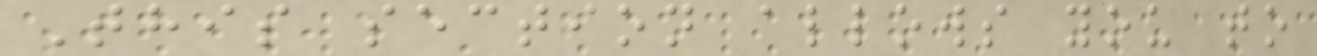This section allows you to
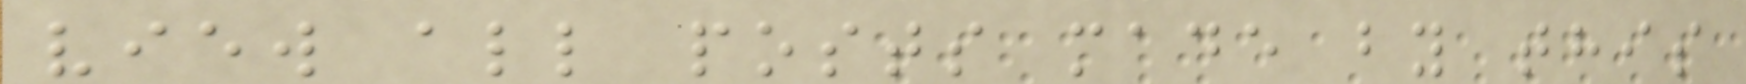view all posts made by this
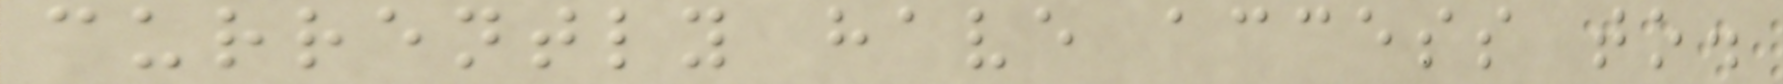currently have access to.
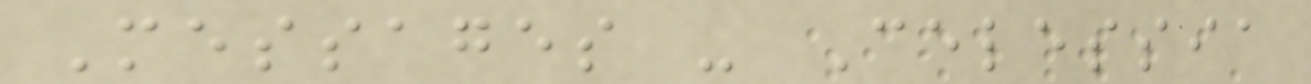Messages - Celessia
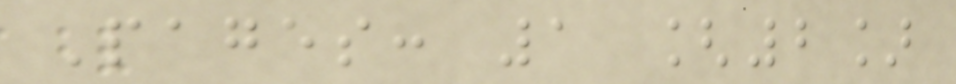Pages: 1 [2]
